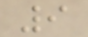9
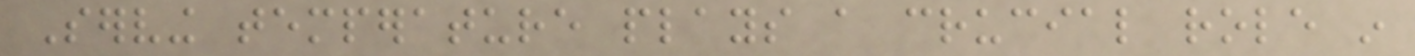Serving temperature plays a crucial role in
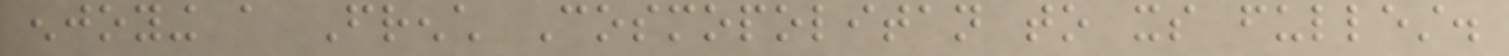enjoying a French Cosmopolitan to its fullest.
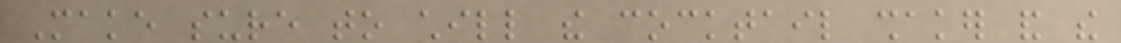Make sure to chill the cocktail shaker and the
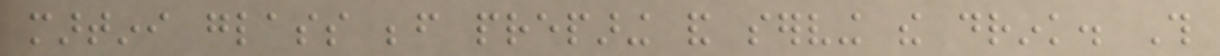martini glass before preparing and serving the drink. This
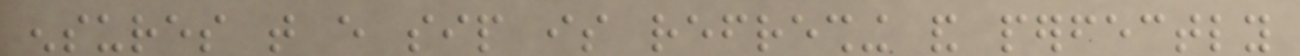ensures that every sip is refreshing and perfectly
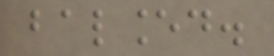balanced.
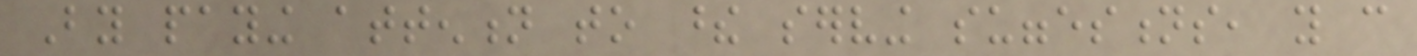By paying attention to these serving suggestions, you can
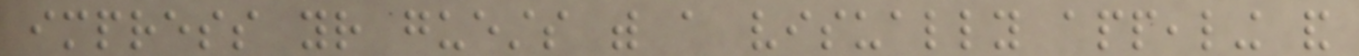impress your guests with a visually appealing and
